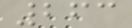263
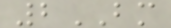2BM
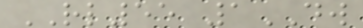RL55 1DW
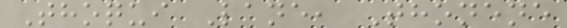Thoqui Lane, Thonene
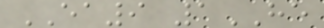EA9 1HE
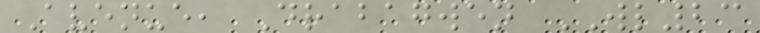Avenue, Drabagwen WL23
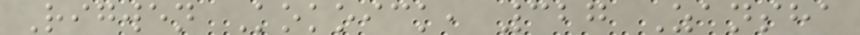Rigwen Kokoick, 327 Zansha
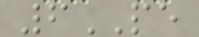6PE
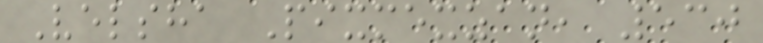Velsha Pixmexzan, 530
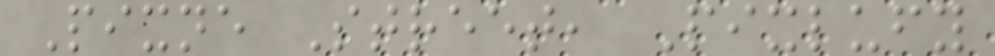Pixne Street, Pixlufy
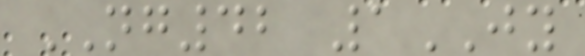NG42 1JY
